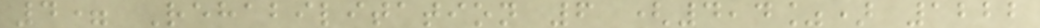4= Rehabilitation 6 (4,4%) 1222
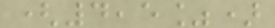(4,5%)
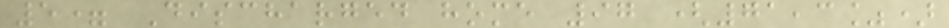5= Discharged home 97 (71,3%)
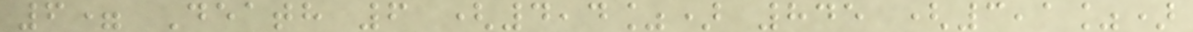6= Death 6 (4,4%) 845 (3,1%)
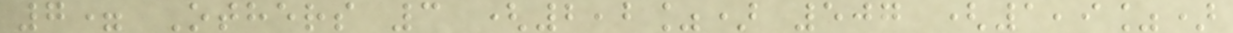7= Others 3 (2,2%) 507 (1,9%)
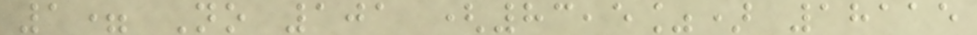1= No 101 (83,5%) 18115
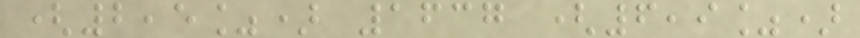(2,5%) 1637 (6,9%)
